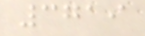3719
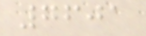7601
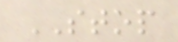STOP
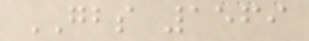GBS 1569
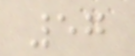57
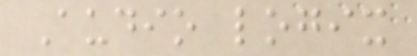Audio logix
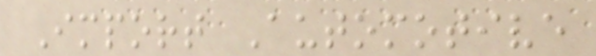Import Automotive
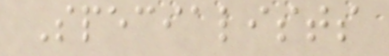Specialists
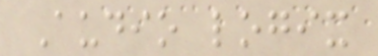Audio logix
